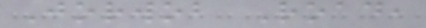Jorwob Road,
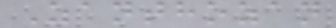Zanthozan
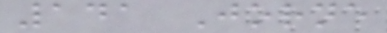141 Jorne
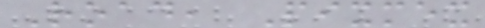Road, Pixmex
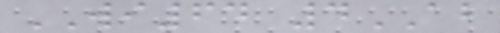WI64 4AB
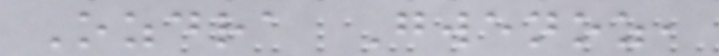Ozdra Gwenoz,
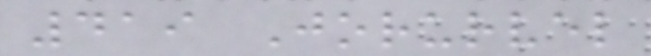419 Jorurvel
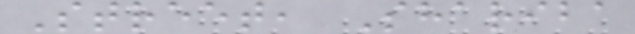Street, Shariba
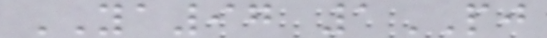YA97 1PJ
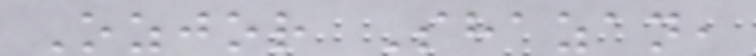Ozjor Shazan,
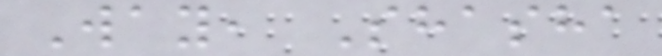Way, Shasha
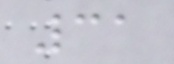31
